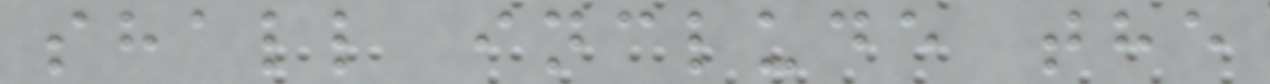shall include the
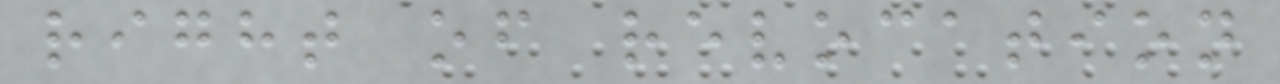right of revocation
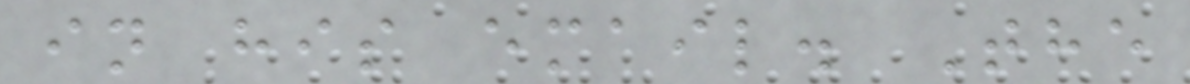in his email. The
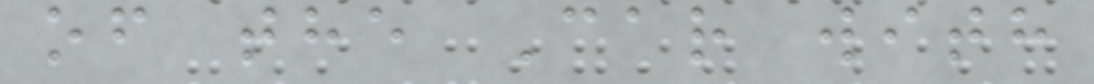of the Car with
